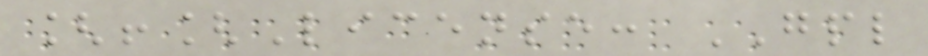[![License: GPL
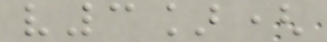v3](
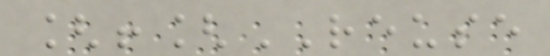[![REUSE
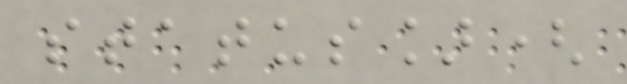status](
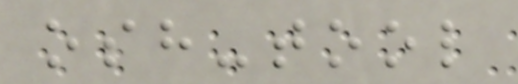osh-tool
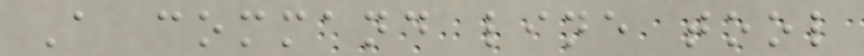A command line tool
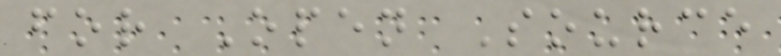for Open Source
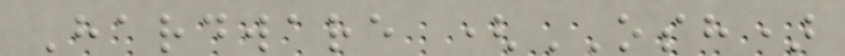Hardware (OSH)
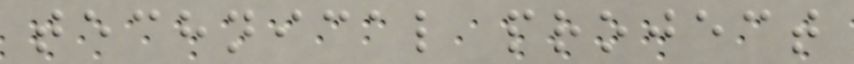technical project
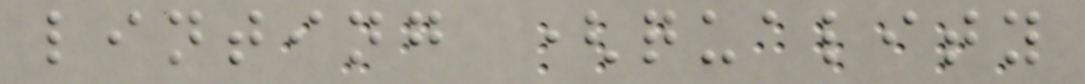linting (quality
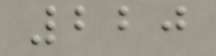220
